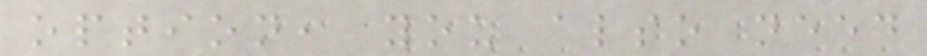option, you also need
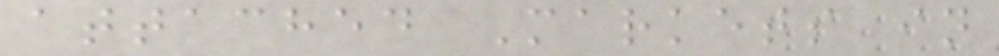attached Markets in
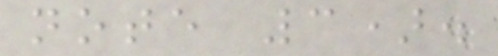note 3).
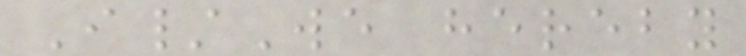I/We hereby
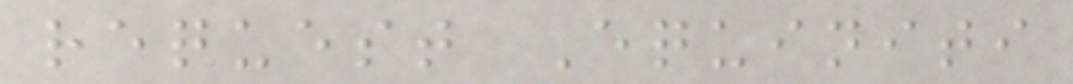request Equiniti
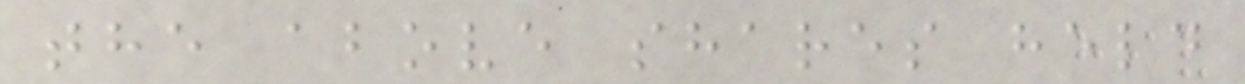the above shares held
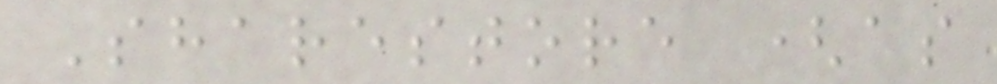Sharestore (as
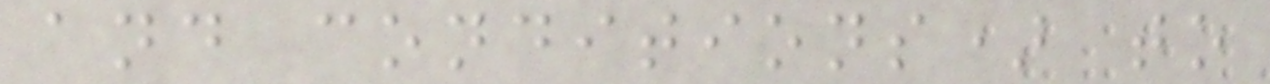and conditions) to
